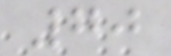70
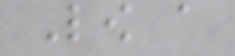Low a
